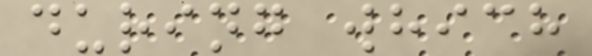during which
